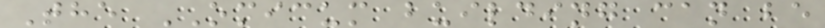The OMICUM building can be
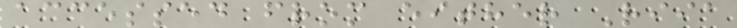accessed from either Riia
